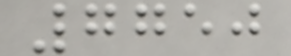7750
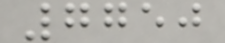7750
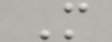M
